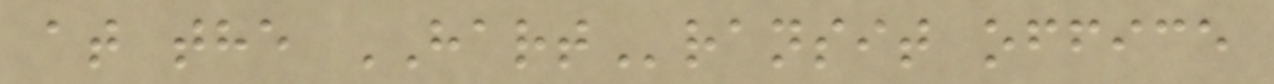at the HARTransit office
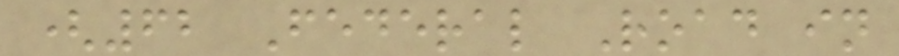(62 Federal Road in
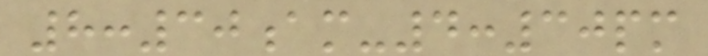8:30am-4:30pm
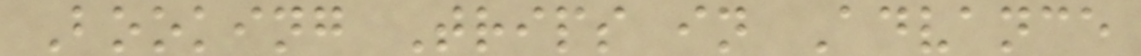Booking Trips in Advance
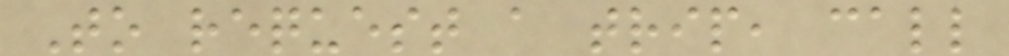To request a trip, call
